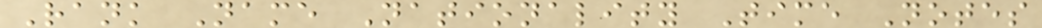Rank Name Nationality Time Notes
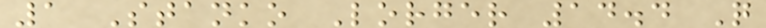1 Stanko Lorger 14.4 Q
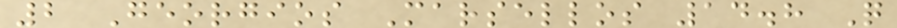2 Georgios Marsellos 14.8 Q
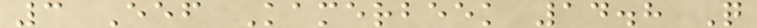3 Eef Kamerbeek 14.8 Q
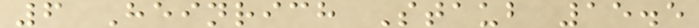6 Heinrich Staub 15.5
